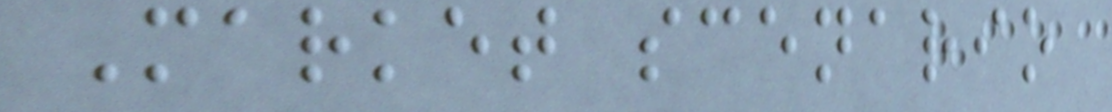Market scenario
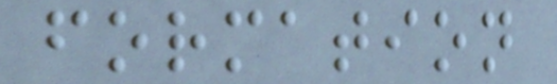formation
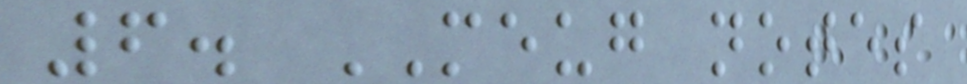6. MEUG notes
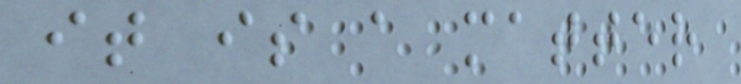it is a matter
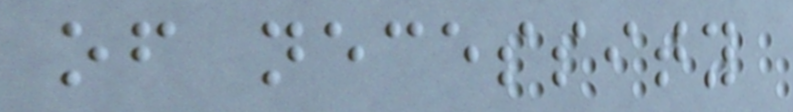of necessity
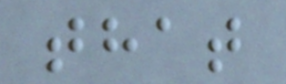that
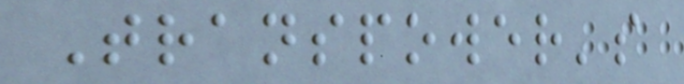Transpower's
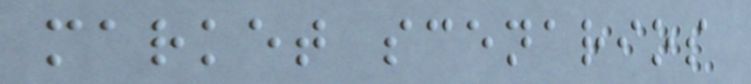market scenarios
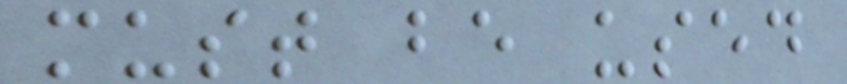must be used
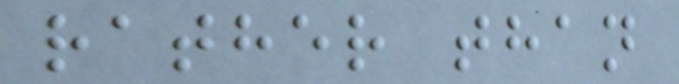rather than
